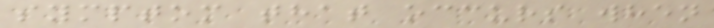symptom that occurs when
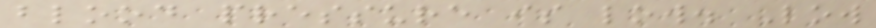blood pressure is low. Low
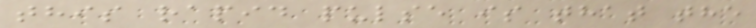this rapid pulse is that the
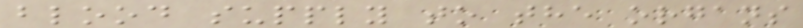blood supply to the organs
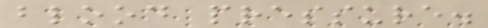blood pressure.
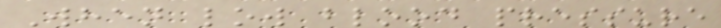When low blood pressure
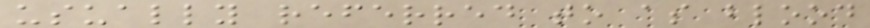usually referred to as blood
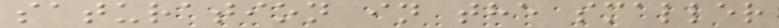saturation in the smaller
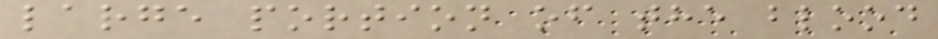large portion of the blood
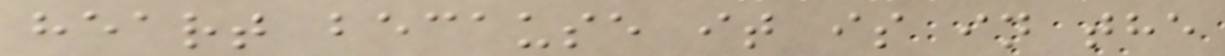heart because it is in the
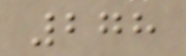278
